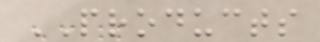PRODUCTS
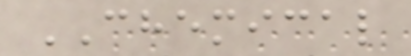CHEMICAL
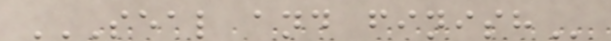SEAL AND FINISH
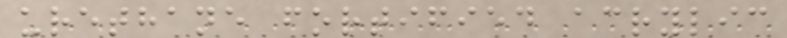urethane fortified acrylic
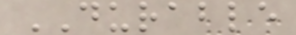DURABLE
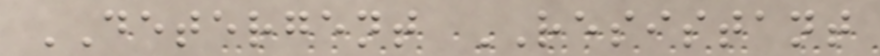DETERGENT RESISTANT
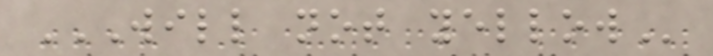WILL NOT YELLOW
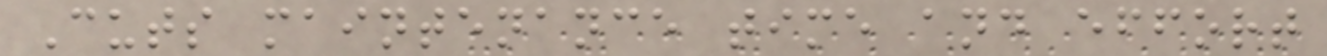Cuts maintenance time and effort
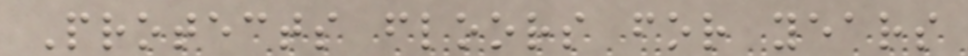Protects floors for years
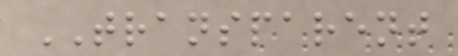TRANSPARENT
